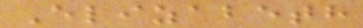Elizabeth
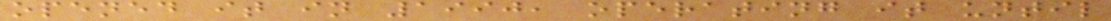opened it in 1990, operating it until
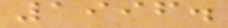1996.
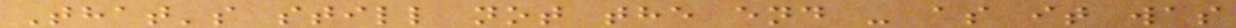That's still not the end - as it was
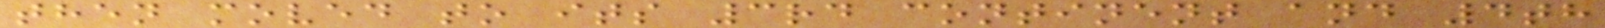then moved to its 3rd continent and 4th
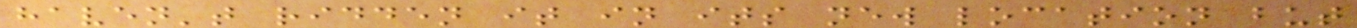haven't ridden it in its new location but
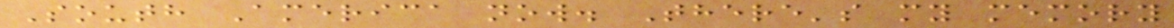South America now. There's my memory
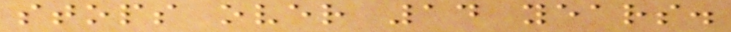stops over 14 years.
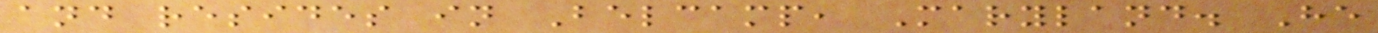and resides in Belcamp, Maryland. He
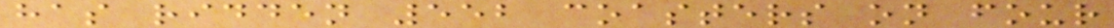has ridden 552 coasters on four
